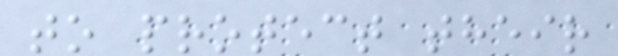to protect their
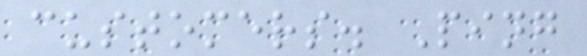customers. Ping
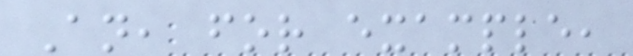An, for example,
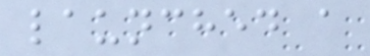launched a
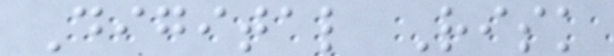Digital Risk
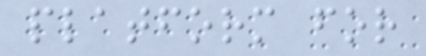platform for
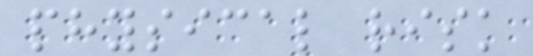physical risk
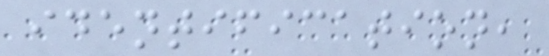identification,
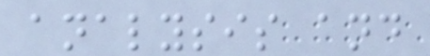analysis and
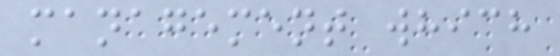management which
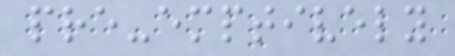pre-emptively
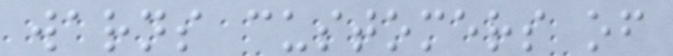warns customers of
